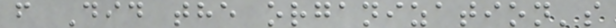f Did the organization's
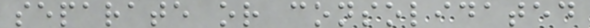separate or consolidated
